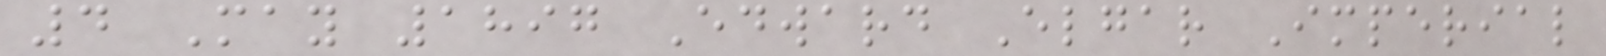4 May 1897 Edward Elgar Imperial
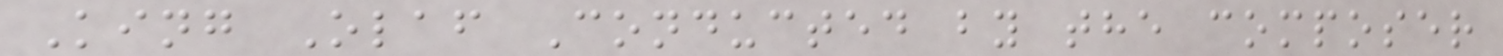King Olaf Conducted by the composer
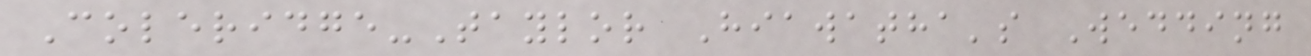Coleridge-Taylor Hiawatha's Wedding
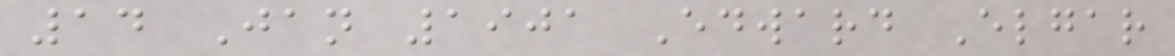14 Jan 1901 Edward Elgar
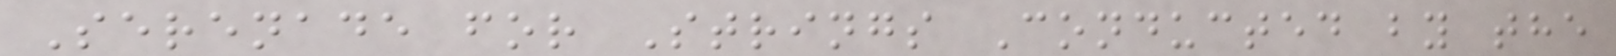Serenade for Strings Conducted by the
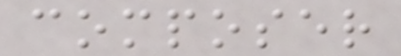composer
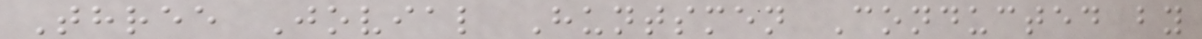Three Jovial Huntsmen Conducted by
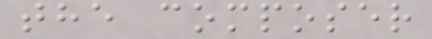the composer
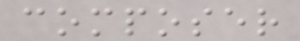composer
